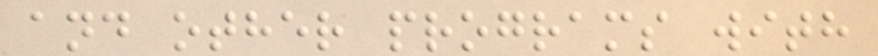and other programs with
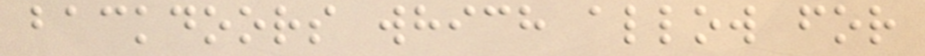backdoors which allow for
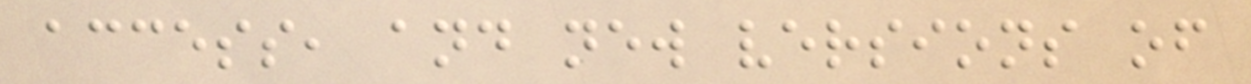access, and new versions of
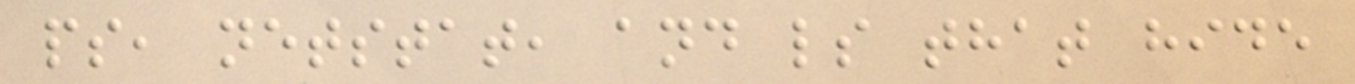ps, netstat, and ls that hide
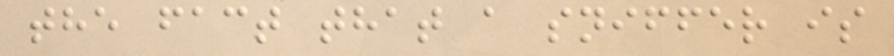the fact that a sniffer is
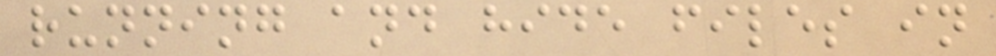running and hide files in
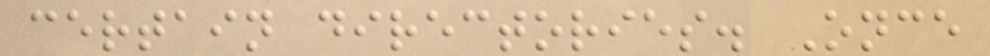certain directories. Once
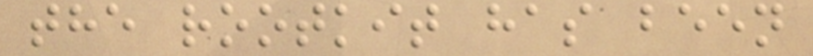the rootkit has been
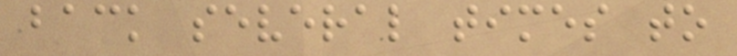back several times to
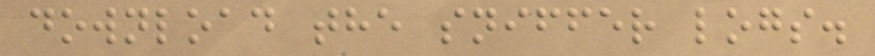download the sniffer logs.
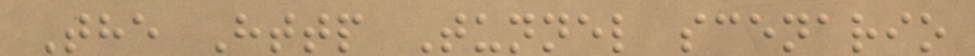The Http Tunnel scenario
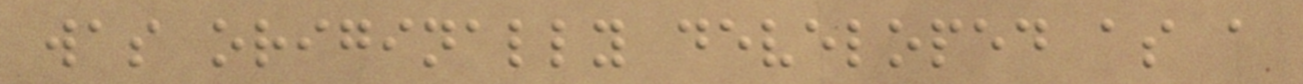was originally developed as a
